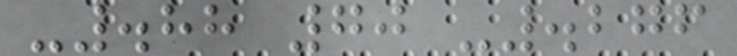-.88 70 -.276
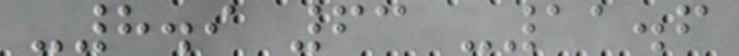-8.9 63 -11.6
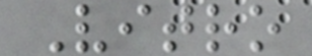Vitro
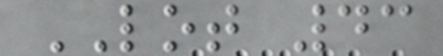LOT 43
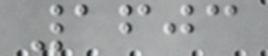1603
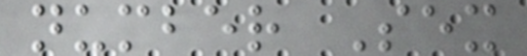number Sex
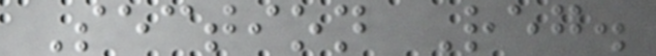Section Reg.
